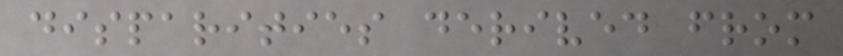disparities derived from
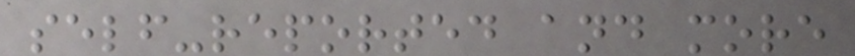self-reported and more
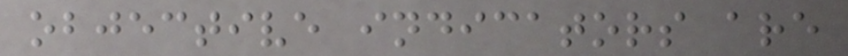objective indicators are
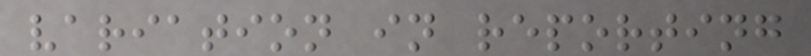variation in reporting
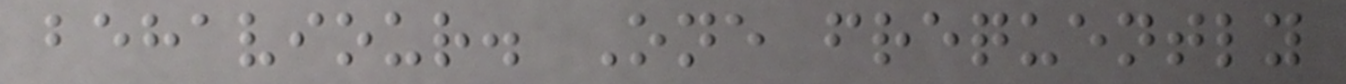behaviour. One frequently
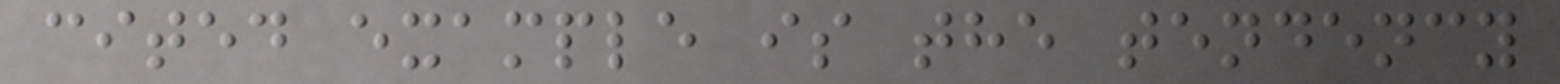cited example is the tendency
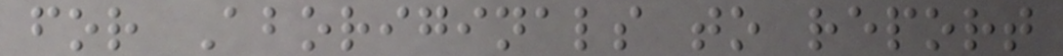for Aboriginals to report
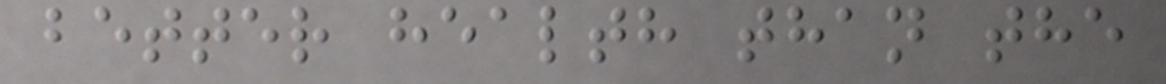better health than the
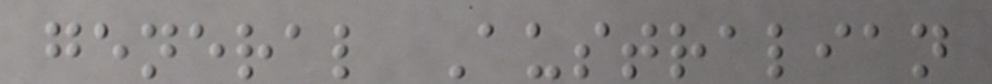general Australian
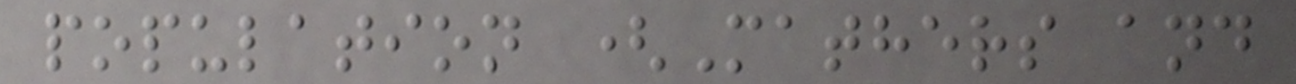population (Mathers and
